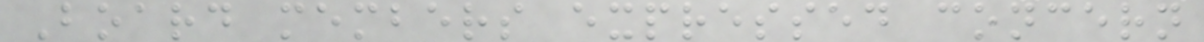Board members expressed concern
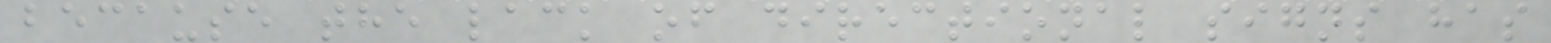because the lack of directional signs has
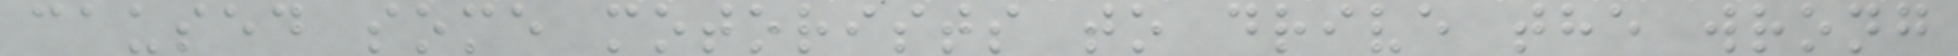caused some motorists to drive the wrong
